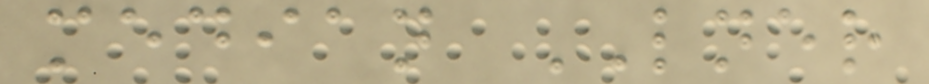median LNER
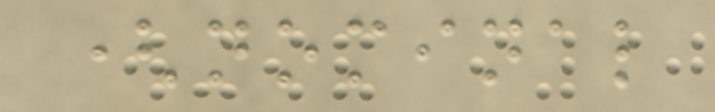(nominal
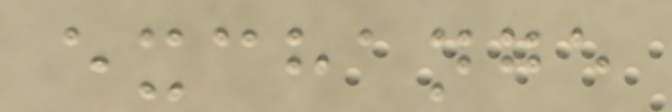exchange
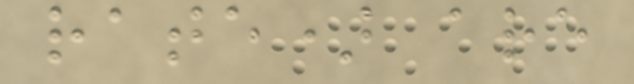rate) are
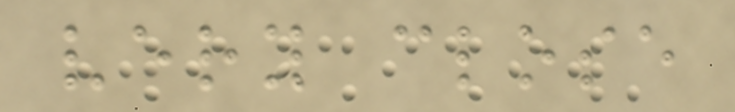very close
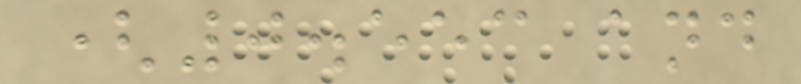(0.553 and
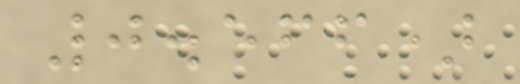0.566)
